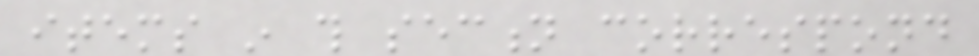items in this section correspond
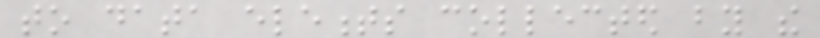to data elements collected by the
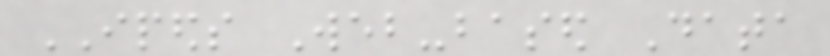IPEDS Web-based Data
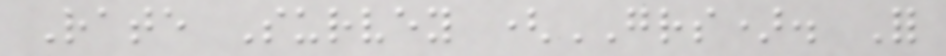Rate Survey (GRS). For
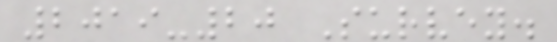2019-20 Survey.
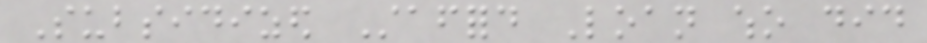Subsidized Stafford Loan who did
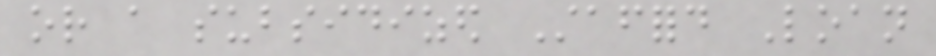or a subsidized Stafford Loan
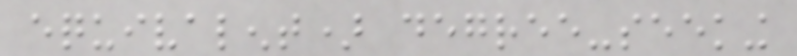equivalent) degree-seeking
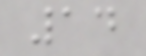14
